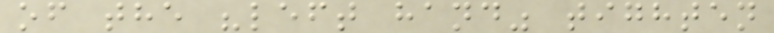of the "left hand" tighten
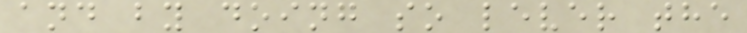and by doing so lever the
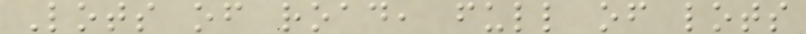Lots of road, full of lots
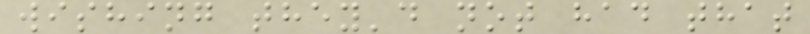wishing they'd not had that
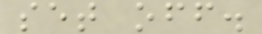set off.
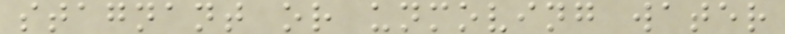stagnant or unmoving water
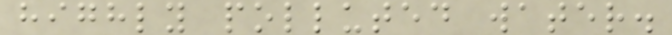highly polluted water.
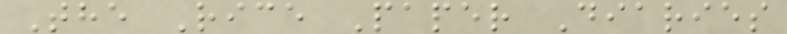The Rice Paper Diaries
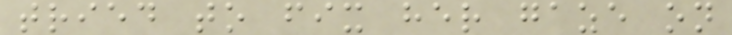tried to fix her gaze on
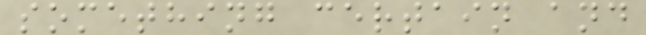something certain and
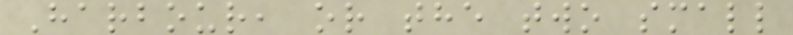Harbour, or the two small
